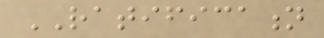RATIFICATION
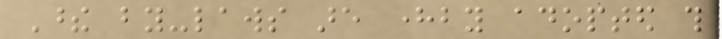These by-laws are hereby adopted this
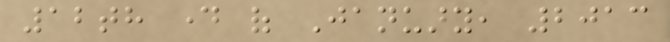12th day of January, 2013
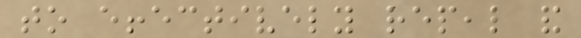to effectively repeal and
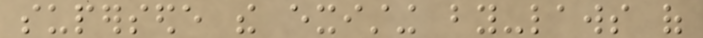supersede the existing by-laws of
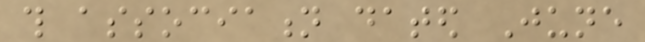this association dated June
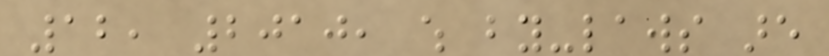12, 2010, which by-laws are
